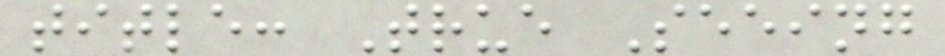title: True Seeing
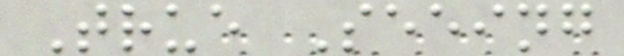True Seeing
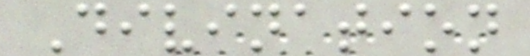Divination
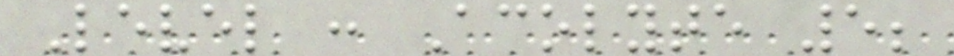Level : Acolyte 5;
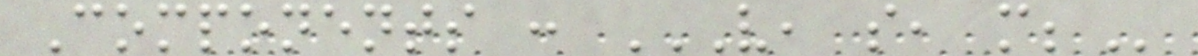Components : V, S, M;
